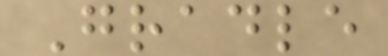Gradle
